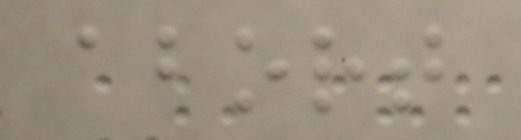abort
